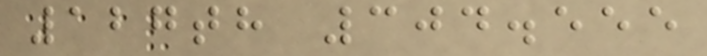127th 304.555
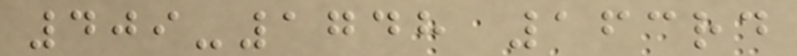409-1748 163rd
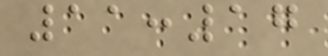11:17
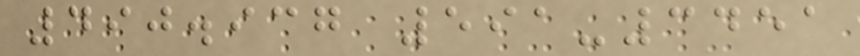490.937 591-3451
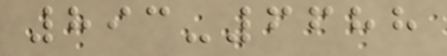893-6688
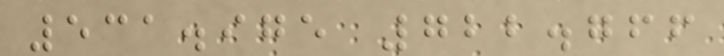531.975 722.766
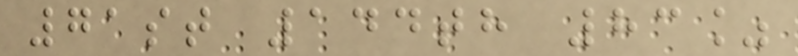71st 144th 83%
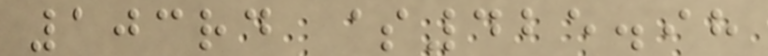103rd $425.98
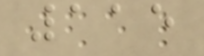115
